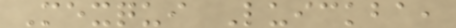Mexqui Luickba,
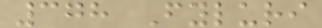378 Fyluri
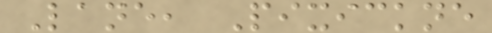Lane, Pixickne
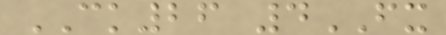CK26 4FX
